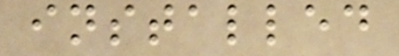installed
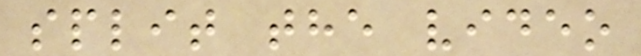split the video
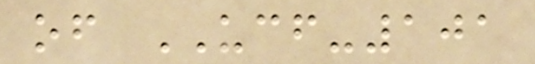of UCF-101
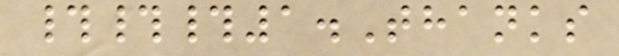###1.Thanks
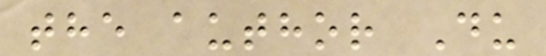the author Du
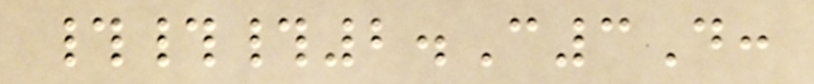###2.C3D:
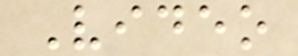Video
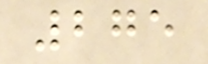275
